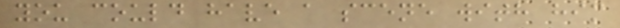you could have a scene with him
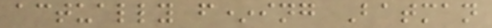actually f*ing Batman
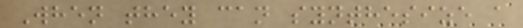When they can synthesize a
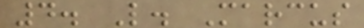4. L. Marcus
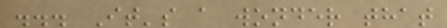... It's a wonder that
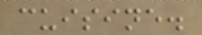cuisine.
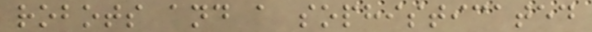robots and a sophisticated
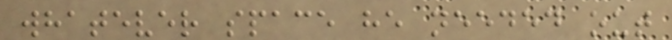whatever space he needed out
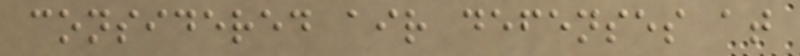considered air defenses at
